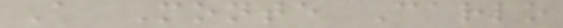A Monte Carlo
